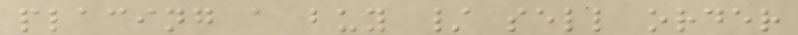placing a buy / sell order
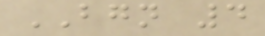BGN 4
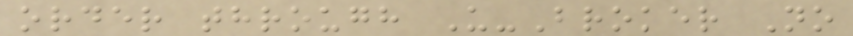order through U-Broker No
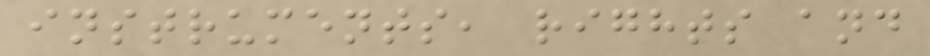instruments, rights and
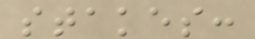stakes:
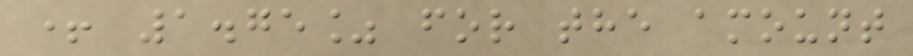+ 1.75% for the amount
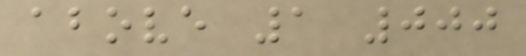above 1 000
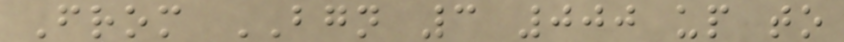From BGN 3 000 up to
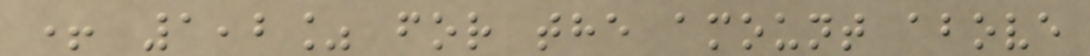+ 1,2% for the amount above
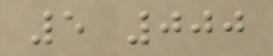5 000
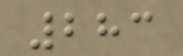283
